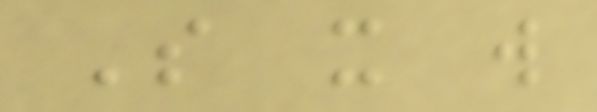So it will
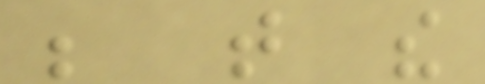be that the
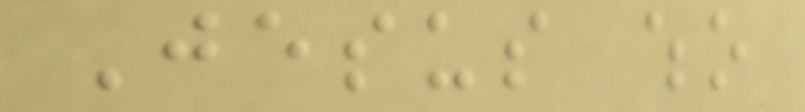Jesus who
